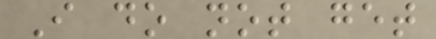I do not get
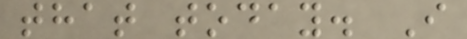that today. I
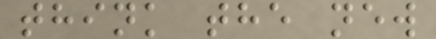think the new
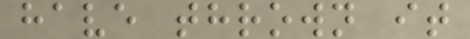have thrown it
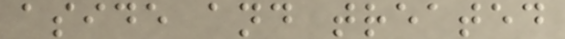aside and treated
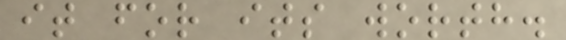it for its worth.
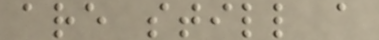are still a
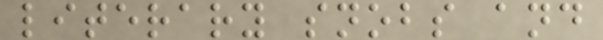literary snobs and
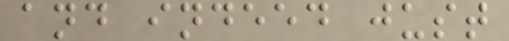and indeed just
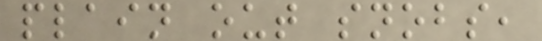plain out snobs,
